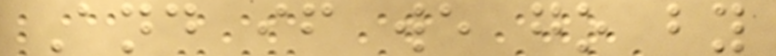And if we go by
